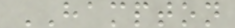HAMPTON
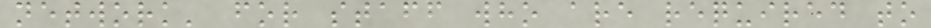network' for staff who are required to
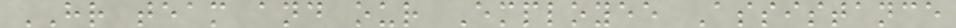HR team and our Employee Assistance
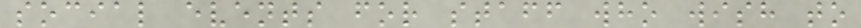social events for staff who wish to
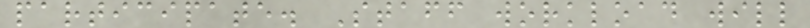participate. Staff workload will
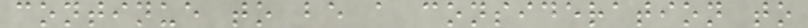continue to be a consideration to
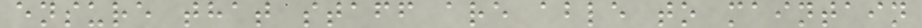ensure that staff are able to maintain
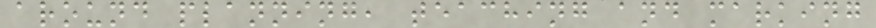around planning, teaching and marking
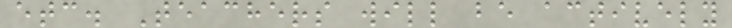etc. Teachers will be actively
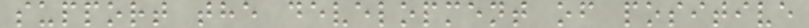support the development of positive
